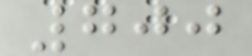700
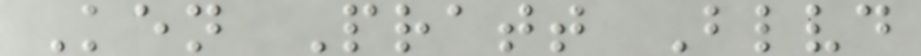Ken Pratt Blvd
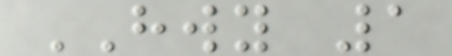HWY 1
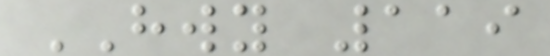HWY 119
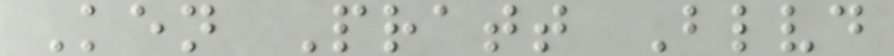Ken Pratt Blvd
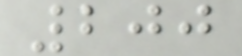200
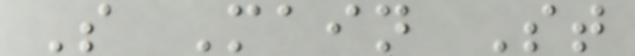S Main St
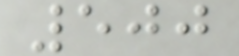500
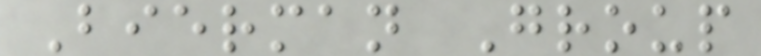Bierman Group
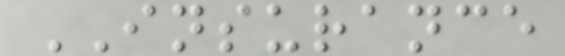INSURANCE
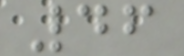46
